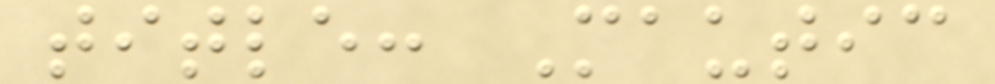title: Mautic
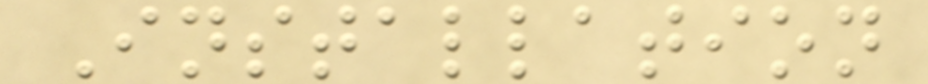Installation
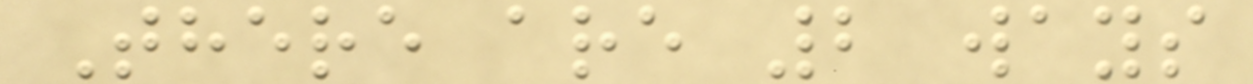There are 2 ways
